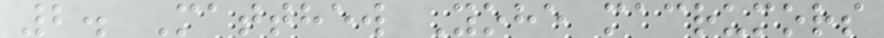2. Matthew Yohe macrumors
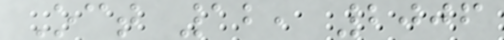Oct 12, 2006
